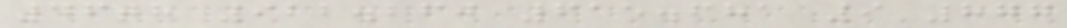46th 922.260 615.681 9 877
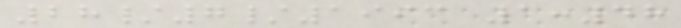28/7/1993 1:48
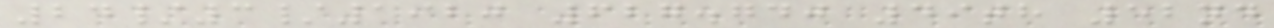24/3/1920 627.740 49th 52nd
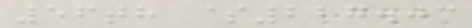56th $227.03
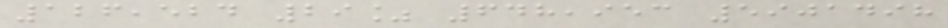126,524 29% 648,953 5901498
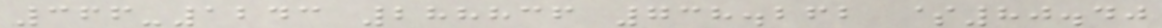366-1243 288836 738.262 $80.40
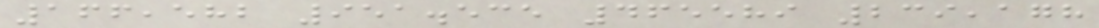166,582 951.535 465589 239,178
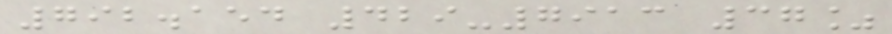792.154 429-7913 37%
